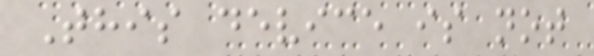This device is not
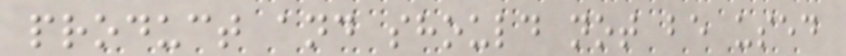product and should not be used
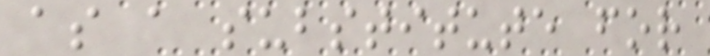as a substitute for
